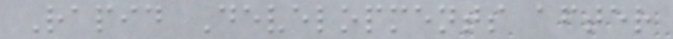Rapid Developments after
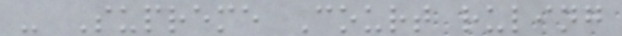- Supreme Court ruling
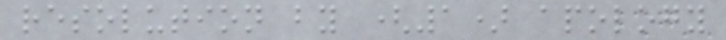resolution by (1) apology
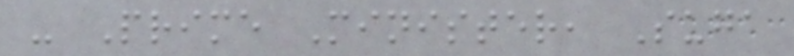- Prime Minister, Suga
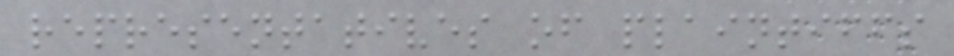representatives of plaintiffs
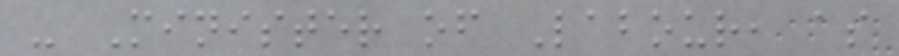- Minister of Labour, as
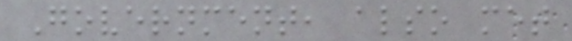Government, also met
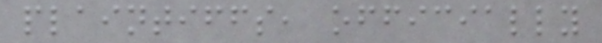plaintiffs, officially
